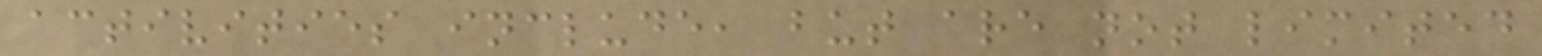activities include, but are not limited
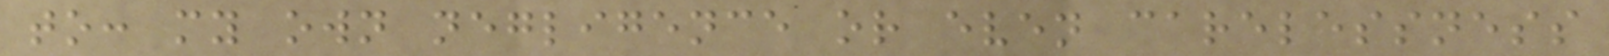to: my own negligence or even carelessness
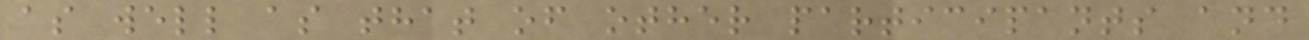as well as that of other participants and
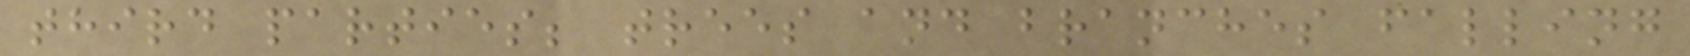third parties; trees and branches falling
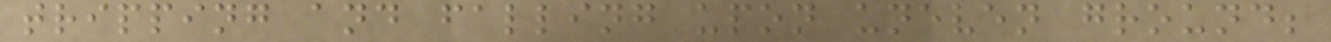tripping and falling upon uneven ground;
